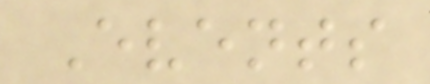Events
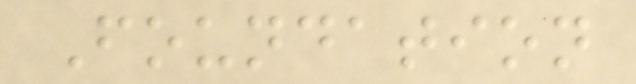Foundation
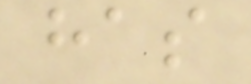has
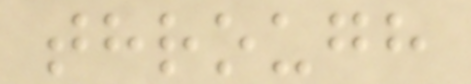through
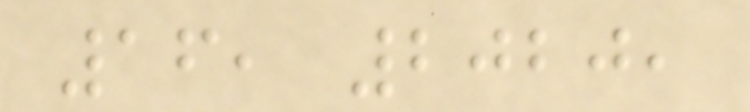16, 2020,
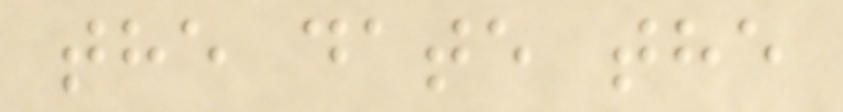the date the
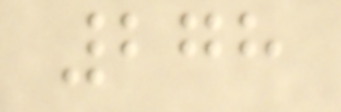278
